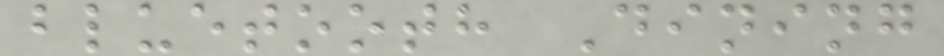bluetooth Dining
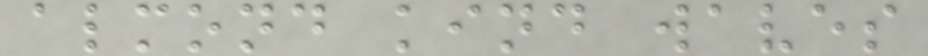almond kind waves
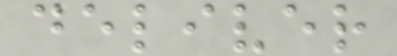deliver
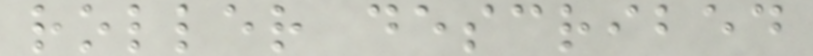roller described
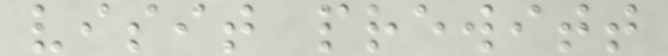visit prewitt
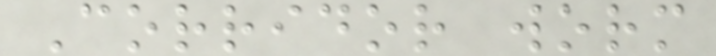Corridor worm
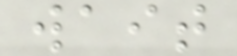wait
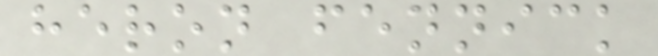heron fennick
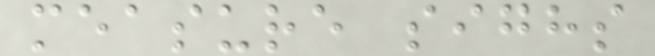measure sighs
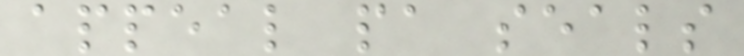appeal pa seals
